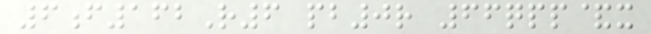6f162R6 pb0r 66qpp&x
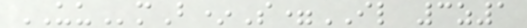UUmB*S=IL 3z1
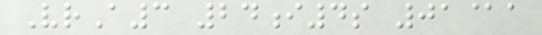VrA3 24i4s 01@a
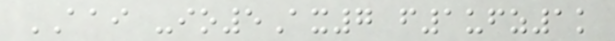AAI -io5Ax7 f1ufz1k
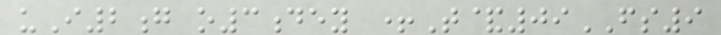uI2g o3dey +T&09FS9
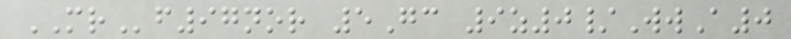MRf97nor 5Gc 9z0/WwA0
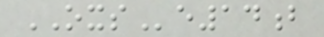OXSe14b
